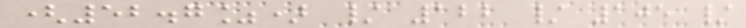(52.7%) / 122 / 105 /
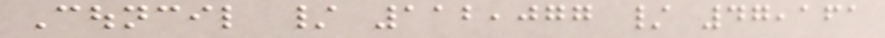Council / 112,077 / 47,161
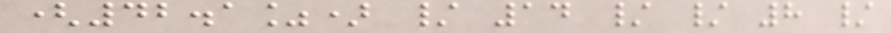(42.1%) / 14 / / 8 /
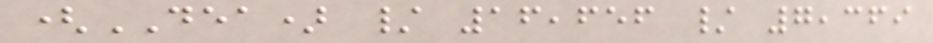(DEA) / 16,656 / 7,369
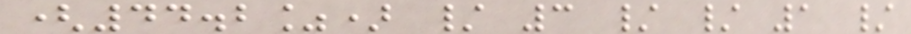(44.2%) / 3 / / 1 /
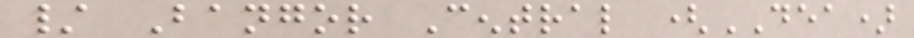/ Bangor Central (DEA)
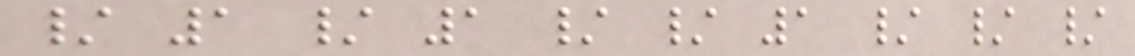/ 1 / 1 / / 1 / / /
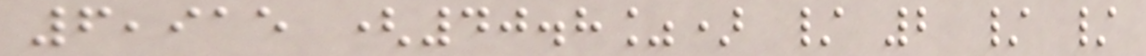6,915 (40.8%) / 2 / /
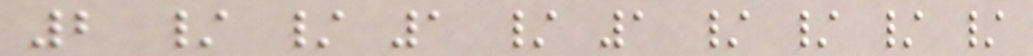2 / / 1 / 1 / / / /
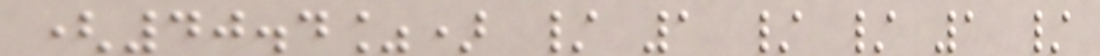(40.4%) / 1 / / 1 /
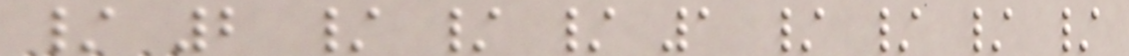/ 2 / / / 1 / / / /
